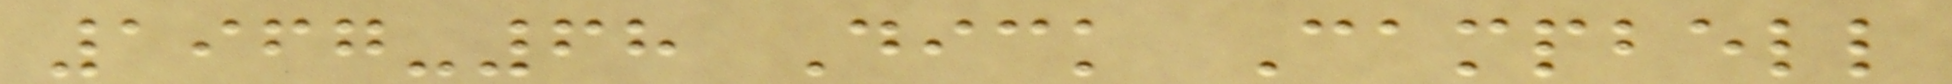1967-68 Dick Campbell
